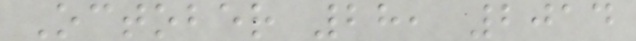October 28, 2014
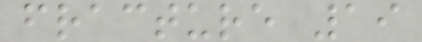fracture 19
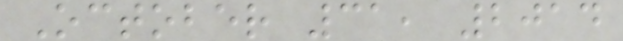October 31, 2014
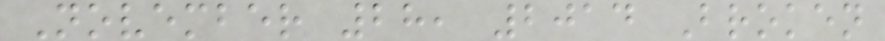November 28, 2014 Broken
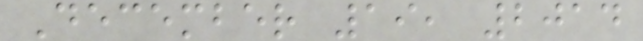December 19, 2014
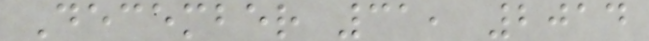December 31, 2014
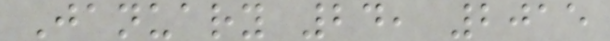January 24, 2015
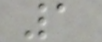1
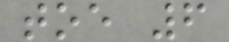toe 6
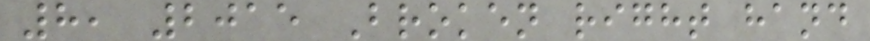8, 2015 Broken right hand
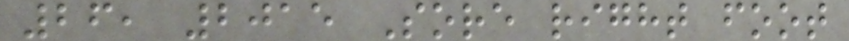26, 2015 Sore right foot
